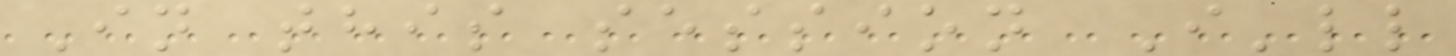In this session I'll
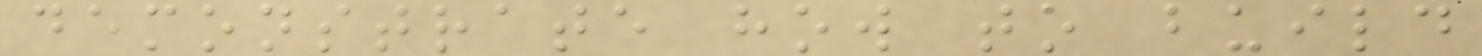demonstrate how to build
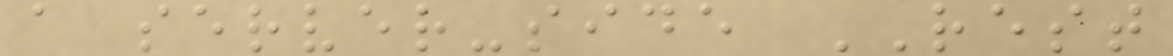a server-side REST
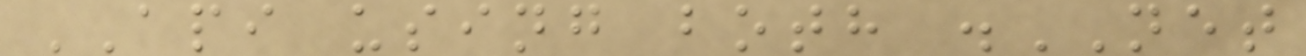API using both .NET
